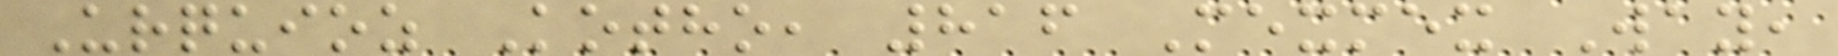Urquioz Kotho, 816 Mexmex Way,
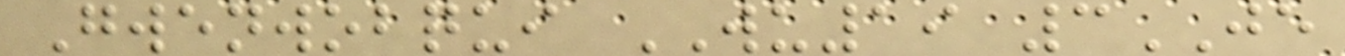Gwenwobqui WU19 3JE
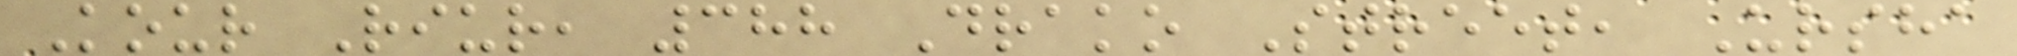Kour Riur, 388 Drako Street, Ursha
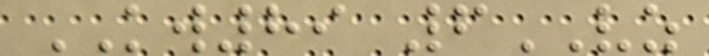KW89 6VZ
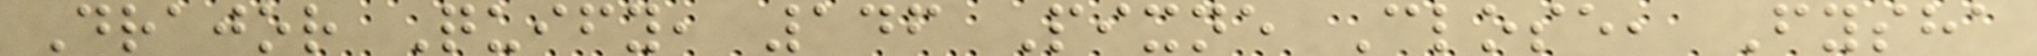Drajor Quify, 146 Pixne Close, Fysha
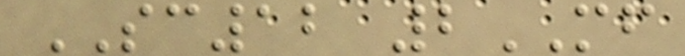SC12 2MF
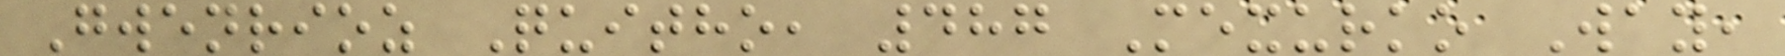Gwenrioz Quitho, 487 Mexurko Way,
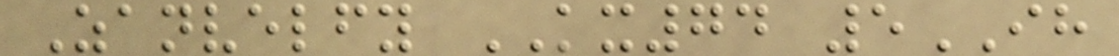Zanvelfy KX74 5IH
